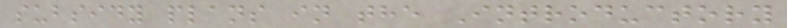subsidy plans in the Introductory
